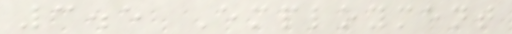3.5 Employment
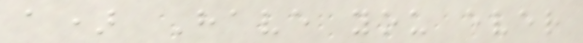a) Have you ever
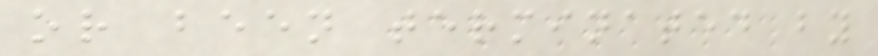or been terminated by
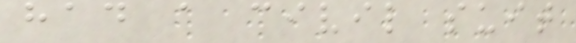had a civil suit
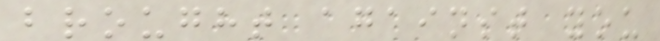brought against you
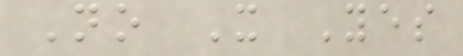No X Yes
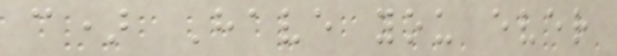c) Have you ever
